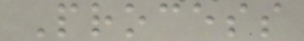Process
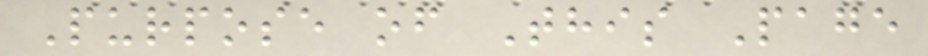Purpose of This Page
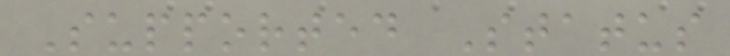Supported Status
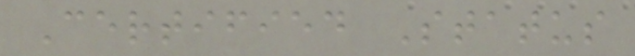Certified Status
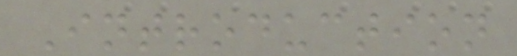Introduction
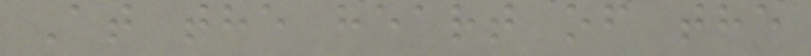At the heart of the
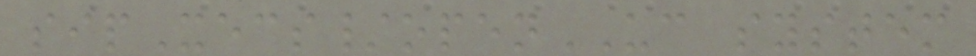sipXecs/openUC system
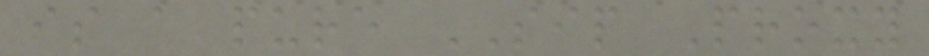is a pure SIP Proxy
